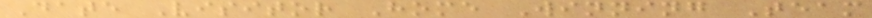Date Visitor Home Winning Team
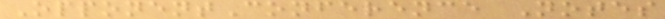OpponentConference Notes
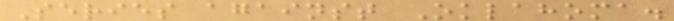Series against Oklahoma.
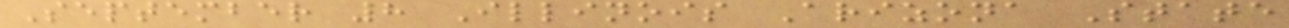September 8 Illinois Arizona State
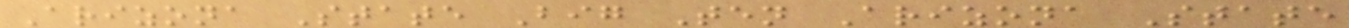Arizona State Big Ten Arizona State
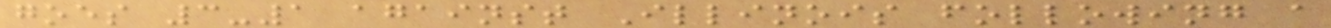goes 3-1 against Illinois following a
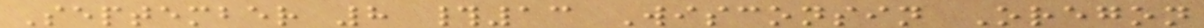September 8 #13 Wisconsin Oregon
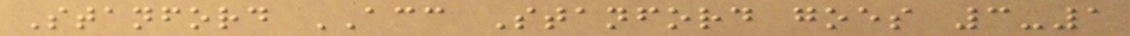Stanford ACC Stanford goes 3-1
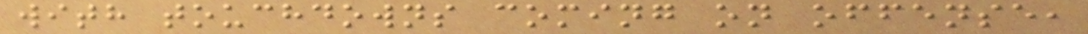with touchdowns coming on offense,
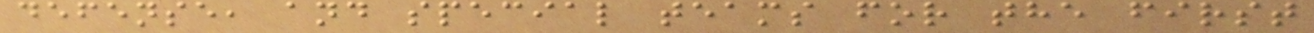defense, and special teams for the first
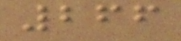266
